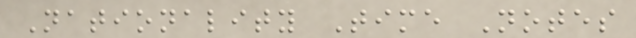Nationality Time Notes
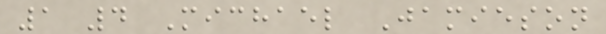1 4 Michael Jamieson
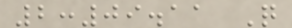2:09.11 Q
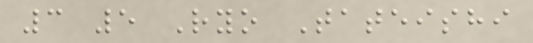3 5 Ryo Tateishi
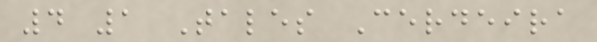4 1 Tales Cerdeira
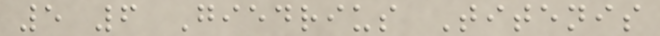5 6 Giedrius Titenis
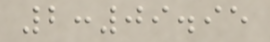2:09.95
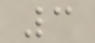3
